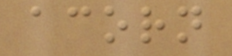acorn
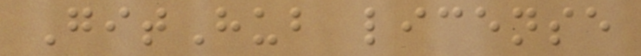GitHub license
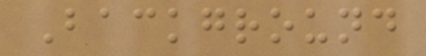Background
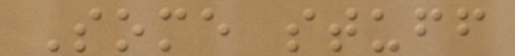Some stuff
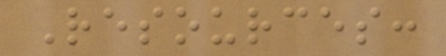Resources:
